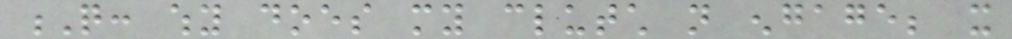Q: why does my clutch not engage; it
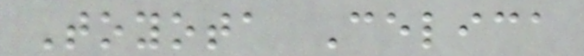Toyota Celica
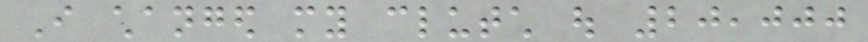I changed my clutch out 20,000
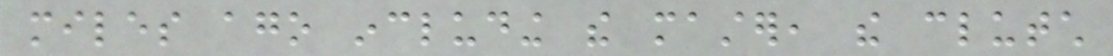miles ago including the master, the clutch
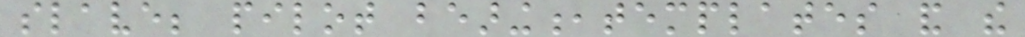slave; pilot bearing,templates and the
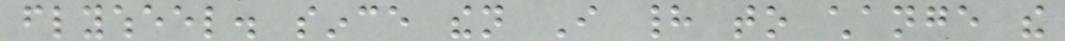flywheel. since then I had to change the
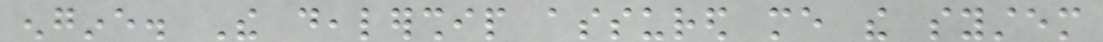engine. The dealership assured me the system
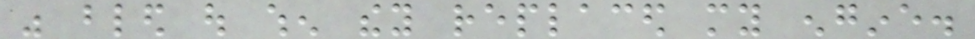was bled out when they replaced my engine.
